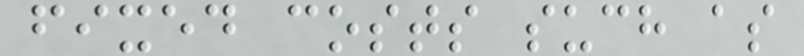fixed costs such as
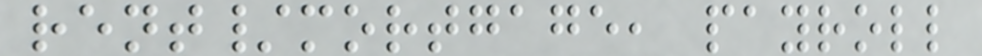rent/mortgage, payroll
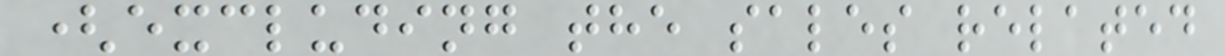(excluding the sales related
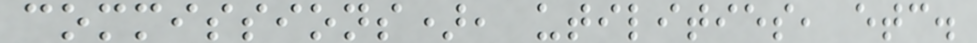commissions), utilities, etc.
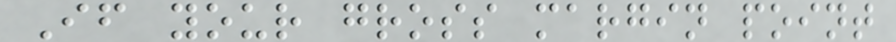If your gross margin point
